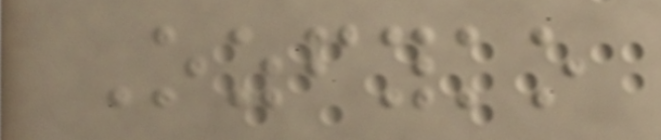Ozfyko
